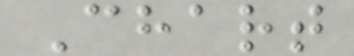Chart
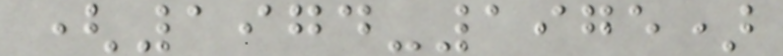(1974-1975)
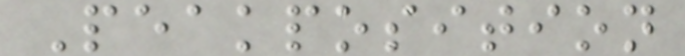Peakposition
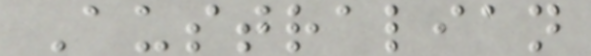Australian
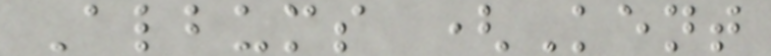Albums (Kent
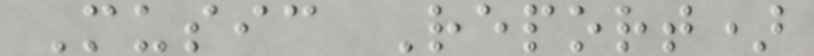Music Report)
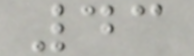43
